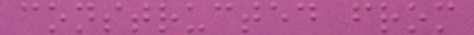constructed from
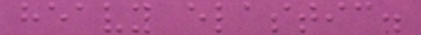heavy elastic.
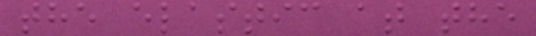the elastic at the
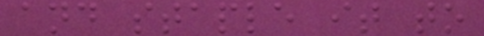and staple it to
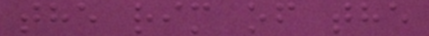the rim of the
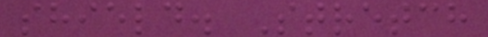shield. Stretch
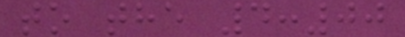to the 4:00
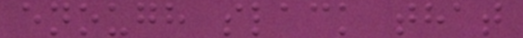enough slack that
